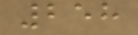258
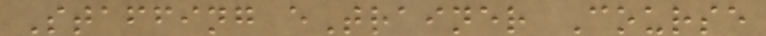Staffing eTrainer Course
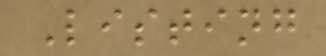Listing
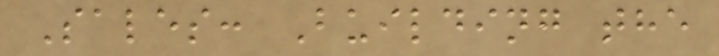Sales: Building the
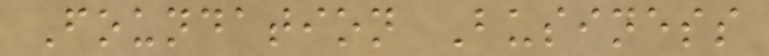Foundation Business
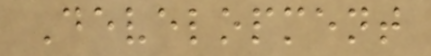Development
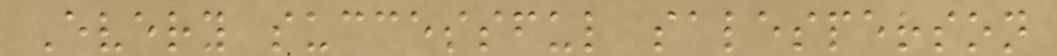Every successful salesperson
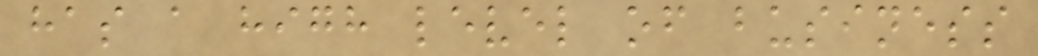has a high level of business
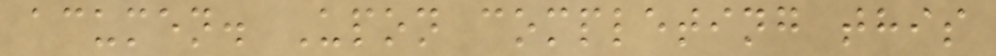acumen. Upon completing this
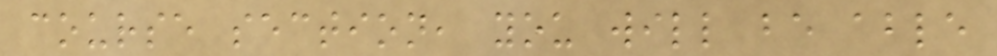course section, you will be able
